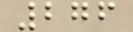276
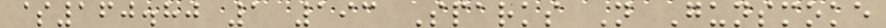$160.80 1 193 Sparks N Gunsmoke
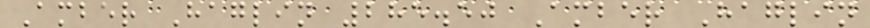Amber Haglin 285.50 Amber Haglin
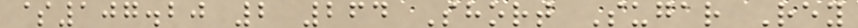$107.20 2 264 Short Sugar Rey
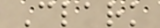Clark
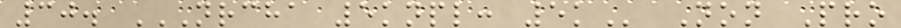30. NRCHA 5KNPL: 5K Non Pro
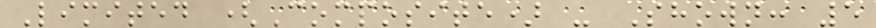Limited (Composite) - Shown: 5
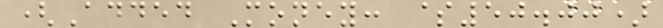(Added Money: $50.00)
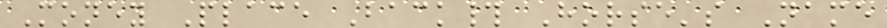Money Place Back# Horse's Name
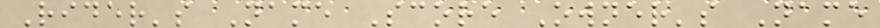Rider's Name Score Owner's Name
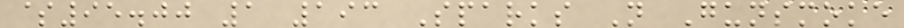$95.00 1 193 Sparks N Gunsmoke
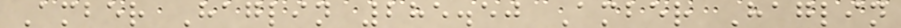Amber Haglin 285.50 Amber Haglin
